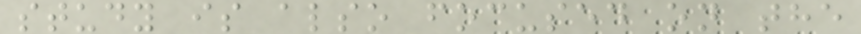study is also focused on the
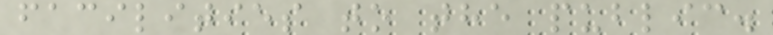facilities to the public.
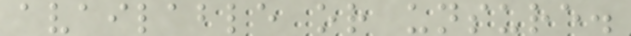available or unsure.
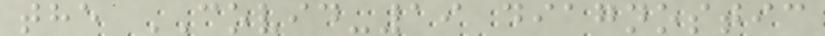the COVID-19 diagnostic
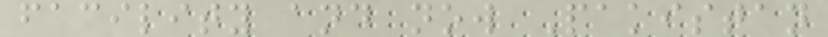facility and now Pakistan
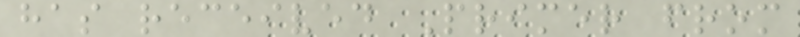has received Primer from
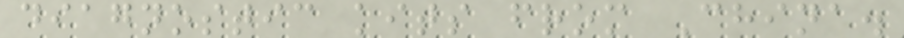diagnostic kits from China.
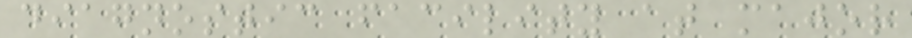diagnostic facility at major
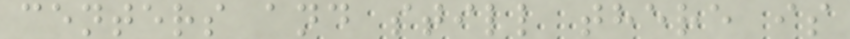centers and still there is
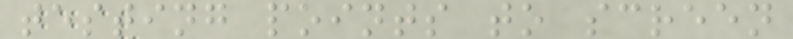testing points to screen
